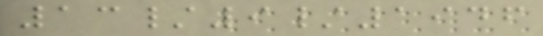13/9/1946
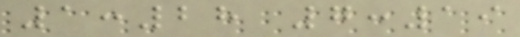1:28 7:19
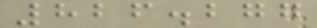826.277
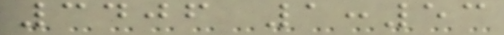3406 1:53
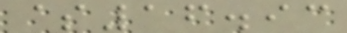$16.93
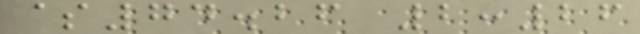$74.26 2:26
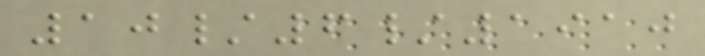10/6/1910
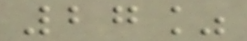27%
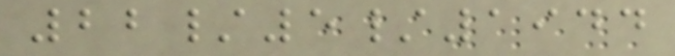22/5/1944
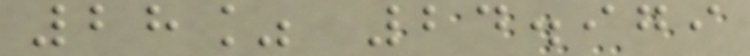28% 24.979
